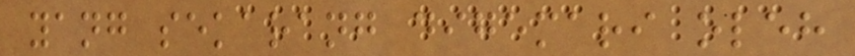yang sekarang digemari oleh
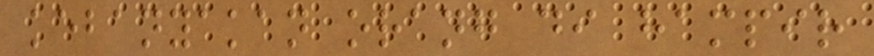kebanyakan orang di hampir
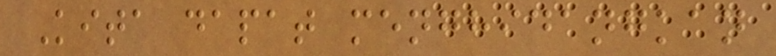Kita dapat menghidangkan
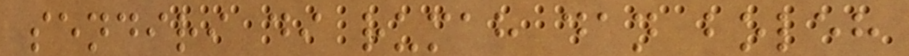sendiri di rumah dan boleh
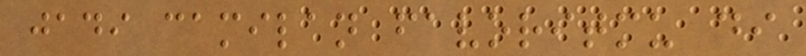jadi camilan favoritmu di
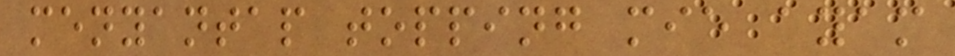menyantap topping mie ayam
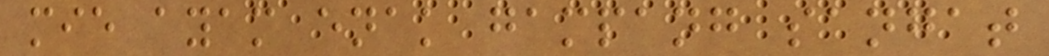mie ayam enak gampang sangat
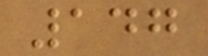147
